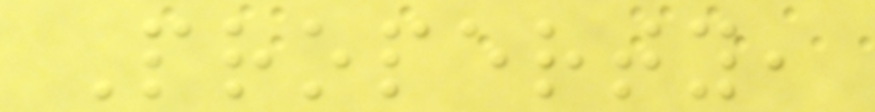Property,
